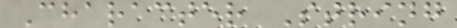Character String
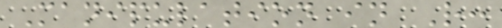Manipulation in R:
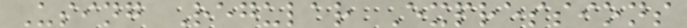Using Regular Expressions
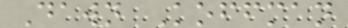Dawn Koffman
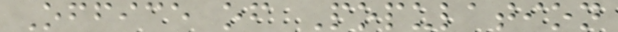Office of Population
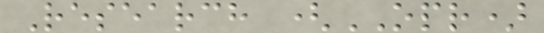Research (OPR)
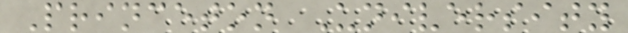Princeton University
